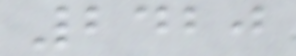2420
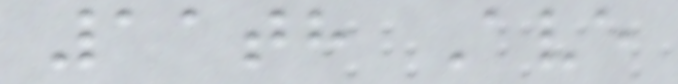11th Ave
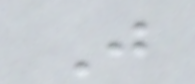J
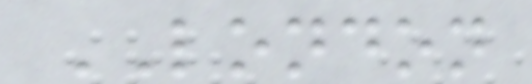LONDON
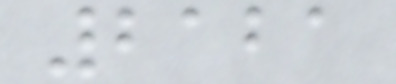2121
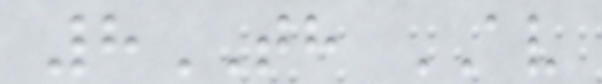8TH AV
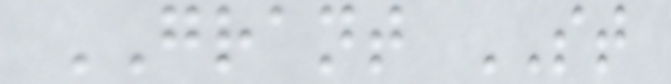GRANT ST
